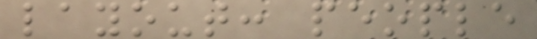layout: people
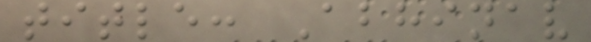title: Abhinav
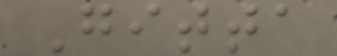Gitta
